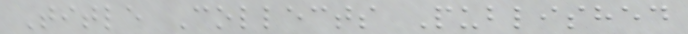Title Collects Published
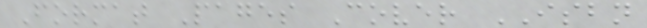Format Pages Cover ISBN
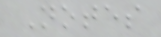Notes
